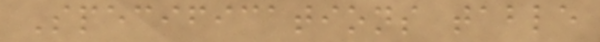Specifications table
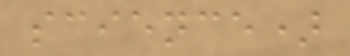science)
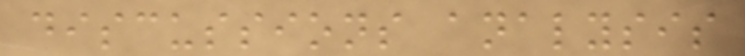discussions analysis
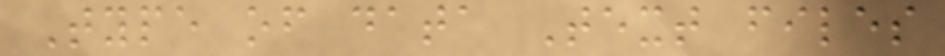Type of data Text files
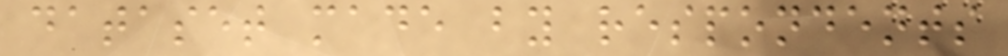dataset made by respondents
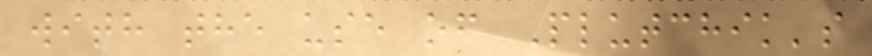with the use of Plutchik's
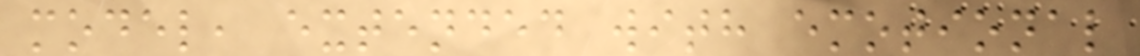model, extended with emotional
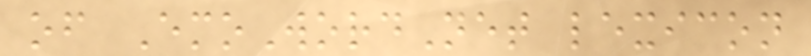of EmoWordNet lexicon
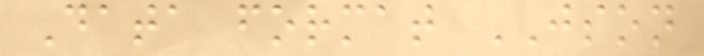Data format JSON
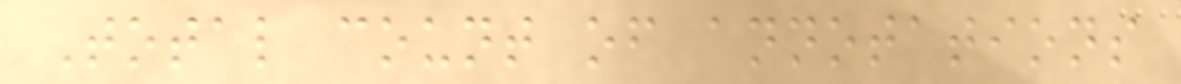Total count of annotations
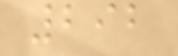292
